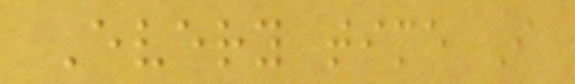Every time I
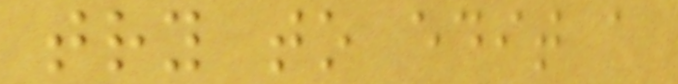try to edit a
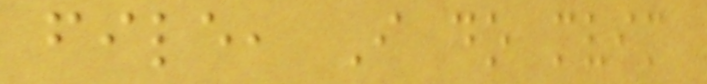file, I do mvim
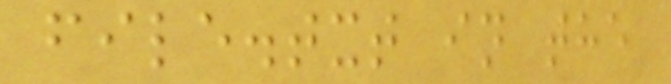file.txt in the
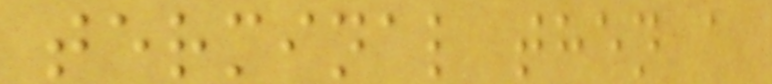terminal then a
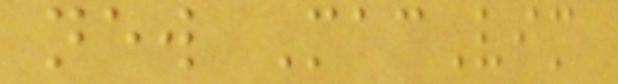new MacVim
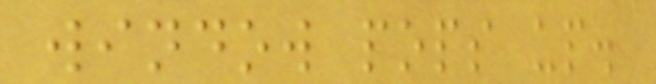window pops up.
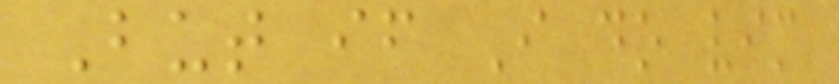But if I do vim
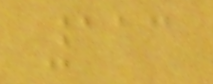113
